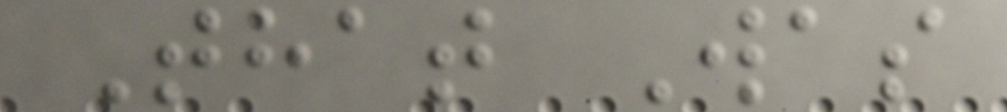That Was
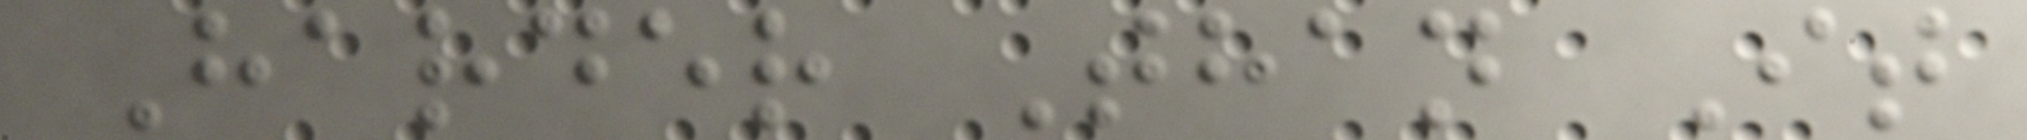Harder Than It
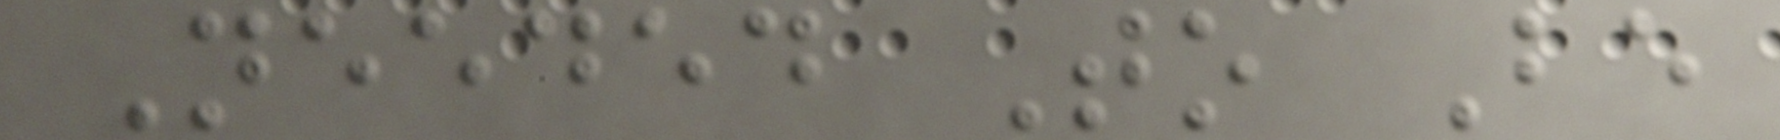Needed To Be
